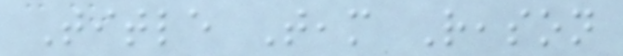Title Team Reason
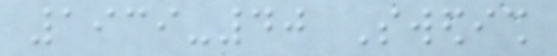1939-40 Swedish
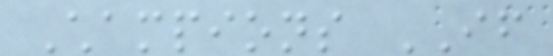Champions IF
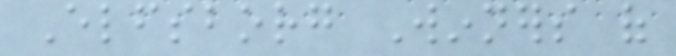Elfsborg Winners of
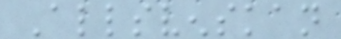Allsvenskan
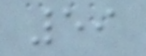59
